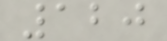120
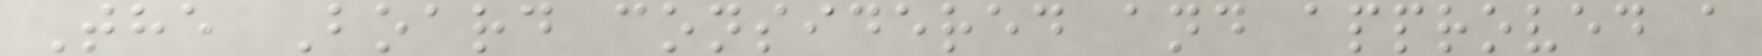The Board considered and approved a
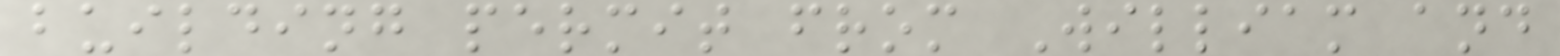building permit from William and
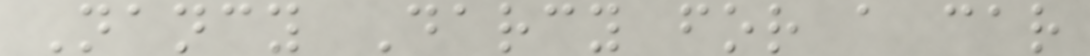Nancy Darcy for a car
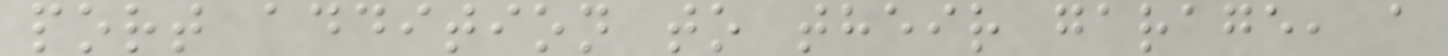port addition to their garage, a
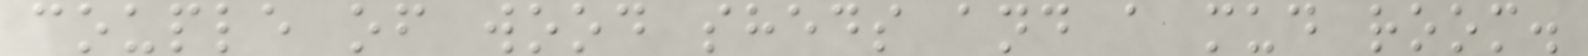couple of wood sheds and a mud room.
